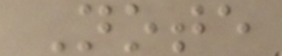Note
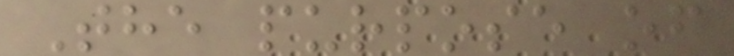The purpose of
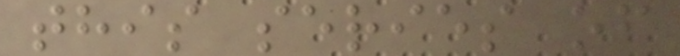this series of
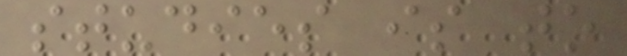studies is to
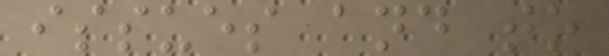issues and to
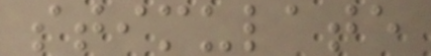stimulate
